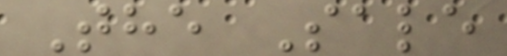The Sale
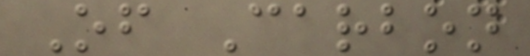Of Carbon
